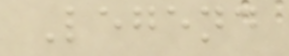Legend
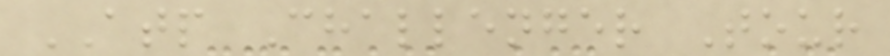ATP Challenger Tour
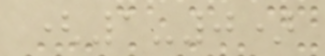(1-0)
